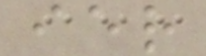ier
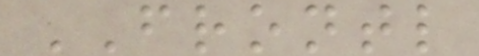FRONTL
